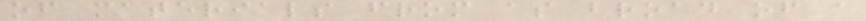of materials from as broad of a
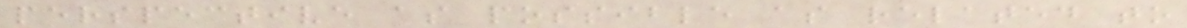perspective as possible as related to
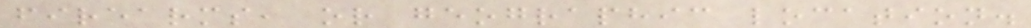firearms, or geographic location.
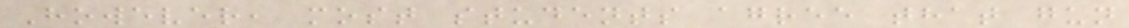However, most students agree that gun
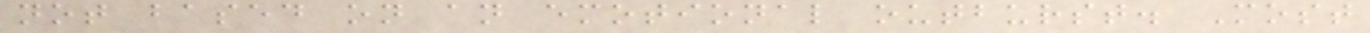not based on an emotional outburst. Most
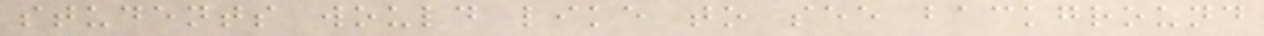students would like to see background
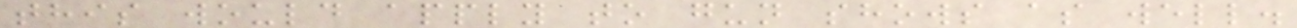this would apply to gun shows as well.
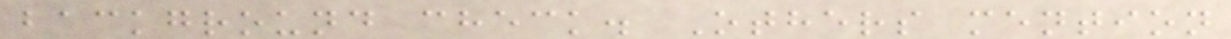background check. Others mention
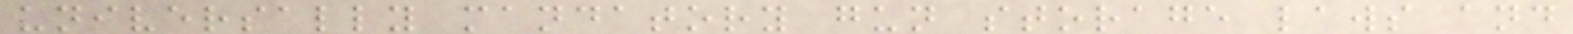universally mandatory gun storage laws and
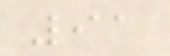91
